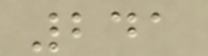241
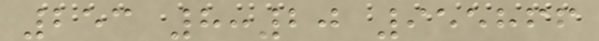253 8:20 955866
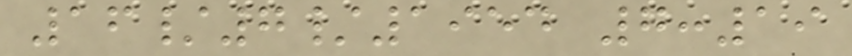16/7/1954 7:19
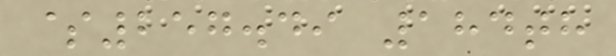$257.49 184th
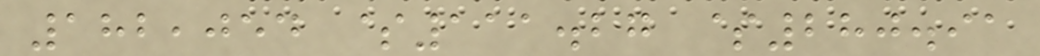182,054 $111.27 $280.91
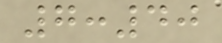7:40
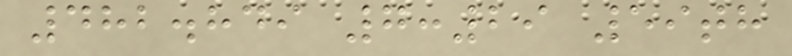482.849 7:29 59th
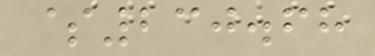$230.68
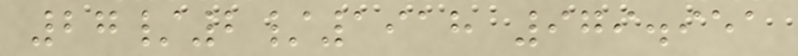27/2/1918 979.951
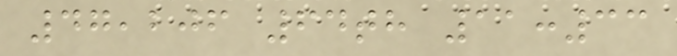47,206 64th 11:33
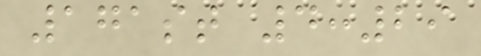171st 4:29
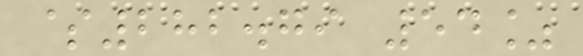$282.79 54%
